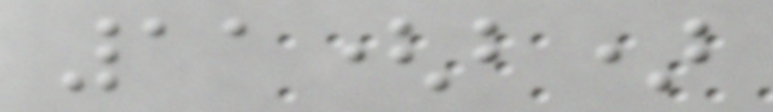11(b)
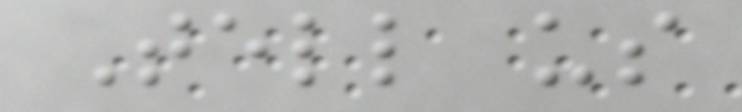Tell us
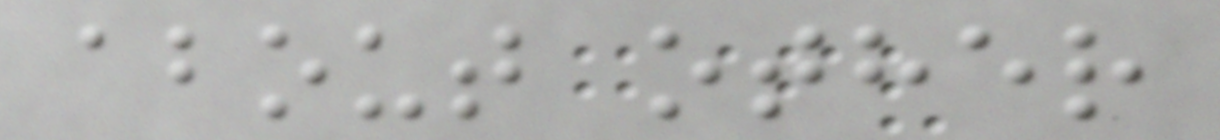about other
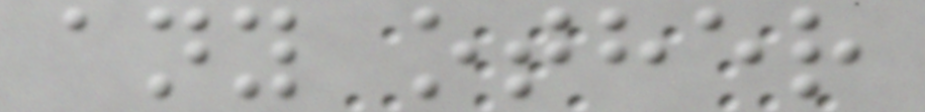any other
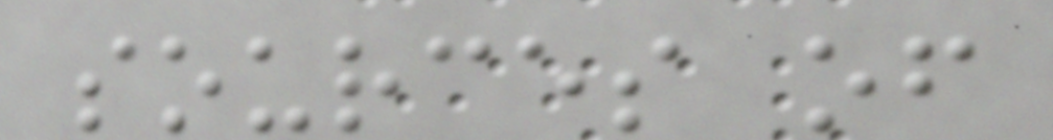sources of
